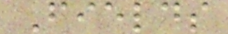Fields
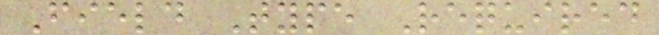Field Type Required
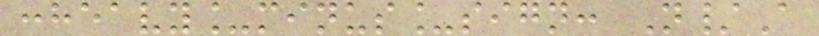:heavy_minus_sign: N/A
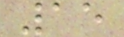15
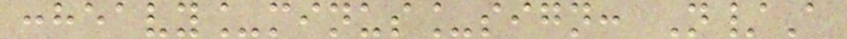:heavy_minus_sign: N/A
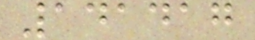141417
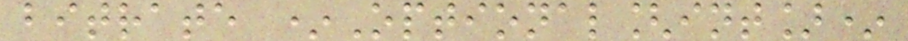bitrate *Optional[int]*
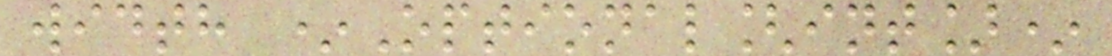width *Optional[int]*
